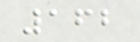162
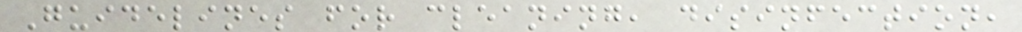Guidelines for cleaning, disinfection,
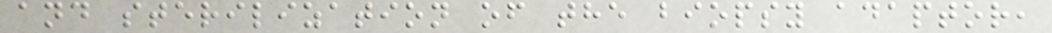and sterilization of the biopsy adaptor,
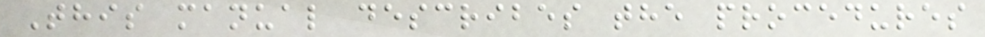This manual describes the procedures
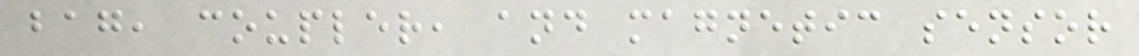bag, coupler, and magnetic sensor
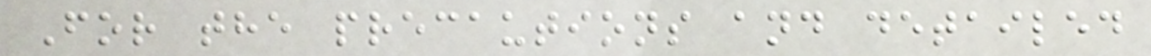For the precautions and detailed
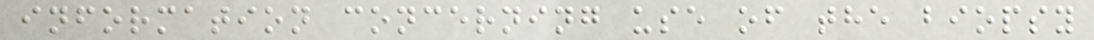information concerning use of the biopsy
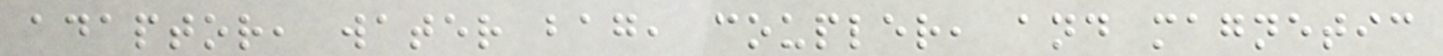adaptor, water bag, coupler, and magnetic
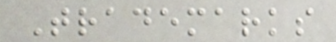Trademarks
